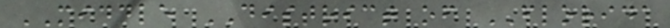MIDDLE DISTRICT of FLORIDA
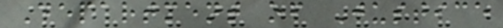Department of Justice
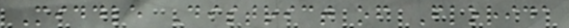Middle District of Florida
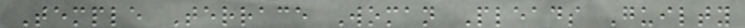Temple Terrace Woman Pleads Guilty
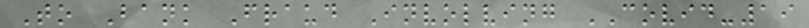To Bank Fraud Involving COVID-19
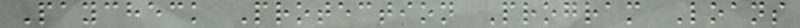Paycheck Protection Program Loans
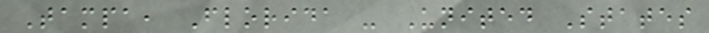Tampa, Florida - United States
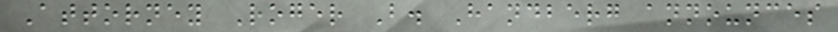Attorney Roger B. Handberg announces
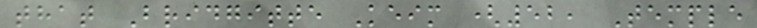that Bridgitte Keim (52, Temple
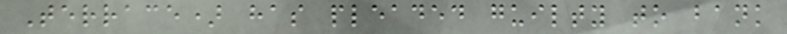Terrace) has pleaded guilty to bank
